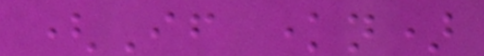(If known)
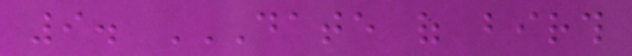9. DATE OF BIRTH
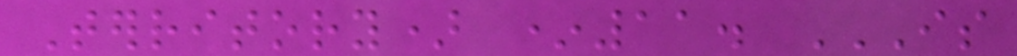Territory) *11. IS
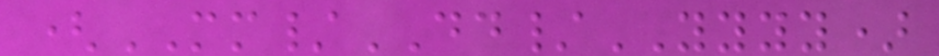(MM/DD/YYYY)
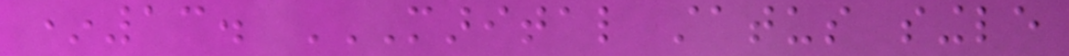*13. MARITAL STATUS SINGLE
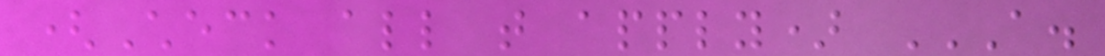(Check all that apply) A.
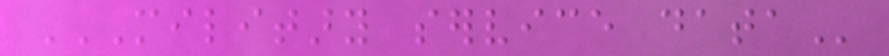MILITARY SERVICE DATA
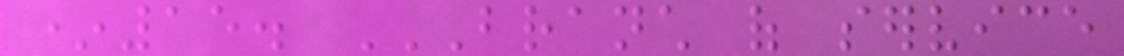*15. BRANCH OF SERVICE
